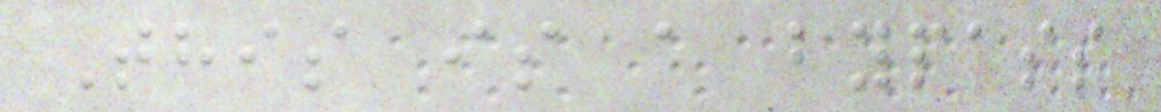This is a bypass
